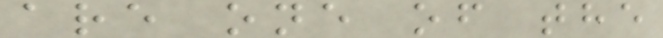are one of the
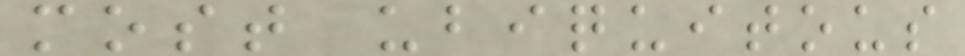most ubiquitous
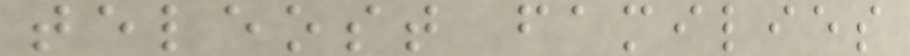teleost families
